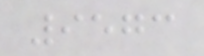9573
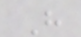H
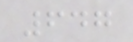647
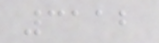3112
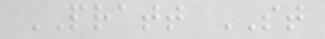PRATT ST
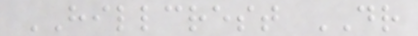HILLCREST DR
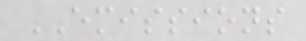EMISSIONS
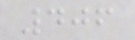406
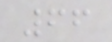66
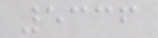5336
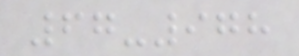67-978
